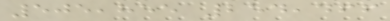505,855 254,466
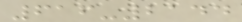616-2144
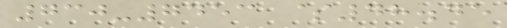730-7453 $48.45
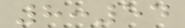8:54
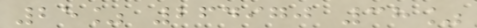25% 264970 38%
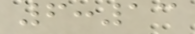6:13
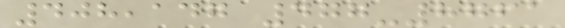408,147 477-8761
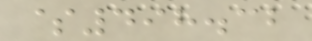$498.32
